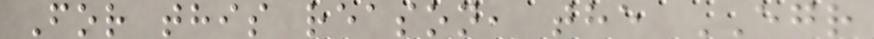For this reason, the EGR
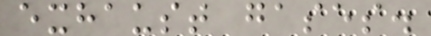exhaust gases.
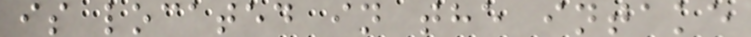is located in the intake
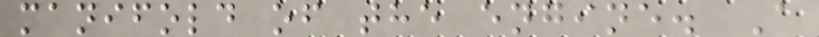manifold of the engine. A
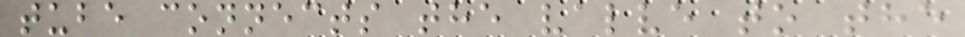tube connects the valve to the
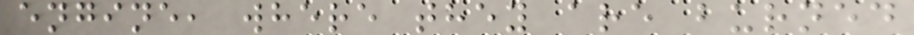engine, where they are burned
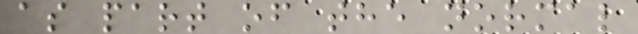as part of the normal
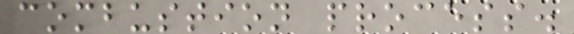combustion process.
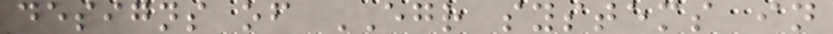designs of EGR systems in
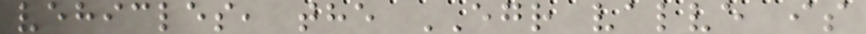vehicles, the EGR valve is
